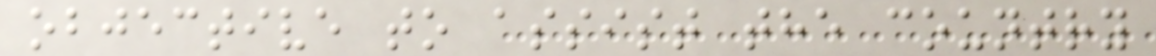objective to assist the country
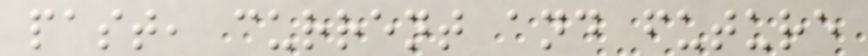past, current and future
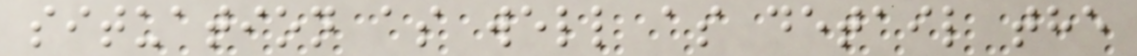situation as well as detail the
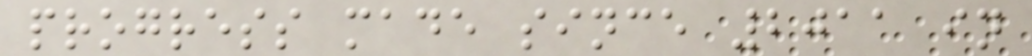progress made since 2011 in
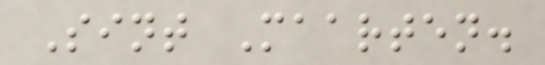Sint Maarten.
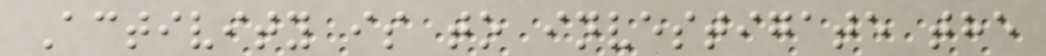Activity is to investigate the
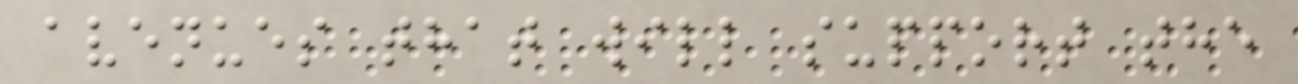avenues that will support the
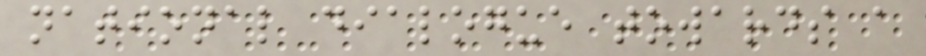national dialogue towards a
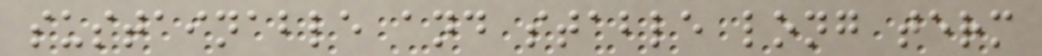sustainable and stable long term
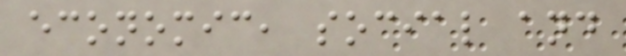economic, social and
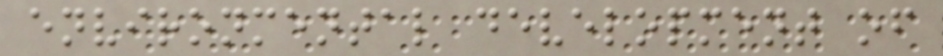environmental development of
